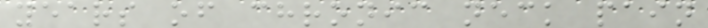years of chronic neck pain
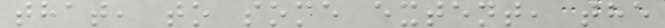that, to some extent, the
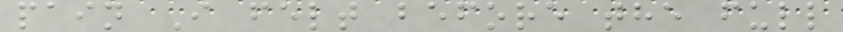pain I felt before the full
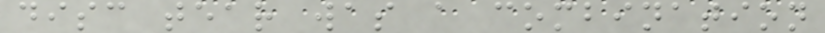disc tear was a combination
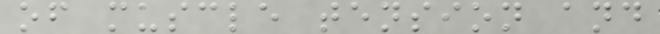of muscle tension and
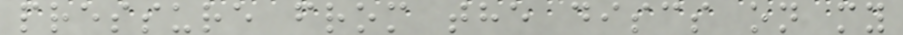pressure from the discs on my
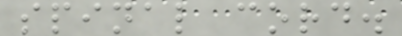spinal cord.
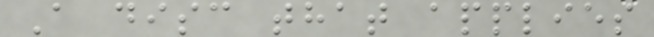A disc that applies
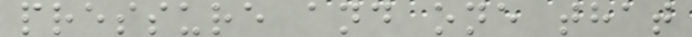pressure and one that
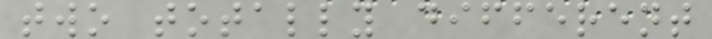two totally different
